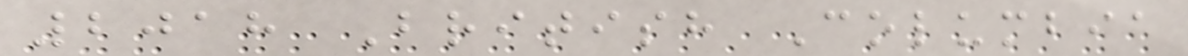2018 British Columbia
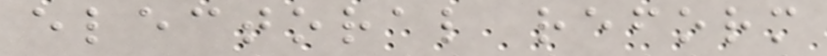electoral reform
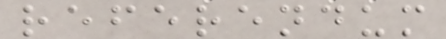referendum
